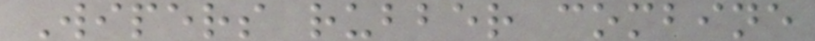Wipers rubber combine
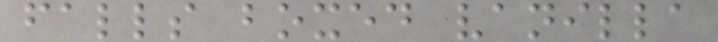falls boxed vanilla
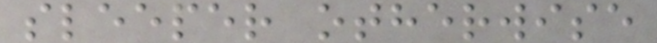sleeper otherwise
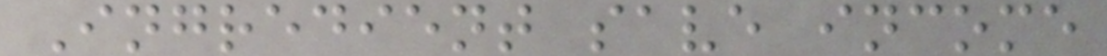Ingredient save income
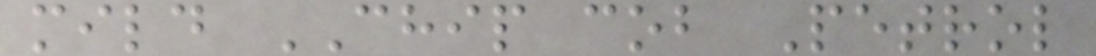mild CHIP cob Petrol
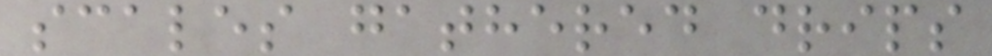scales gathered drips
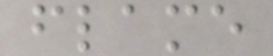flame
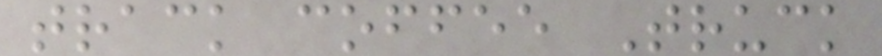track coffee Truck
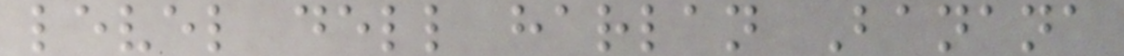level dell harlan Banana
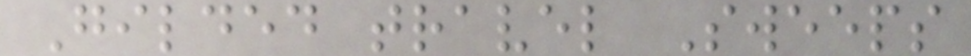Gilded travel Sweeps
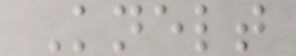Knelt
